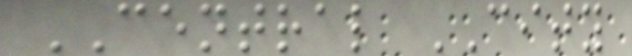CENTRAL CITY
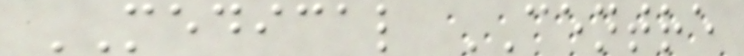MEDICAL CENTRE
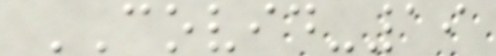COVID-19
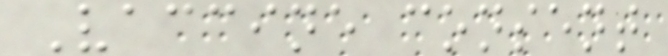Vaccine consent
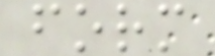form
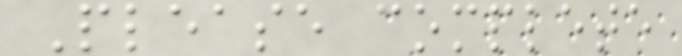Please complete
